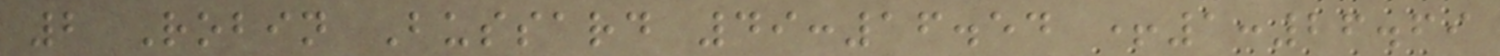2 Robin Bussard 49:16.54 +1:26.69
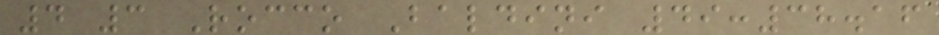4 3 Rocco Baldini 49:38.16
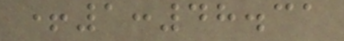+1:48.31
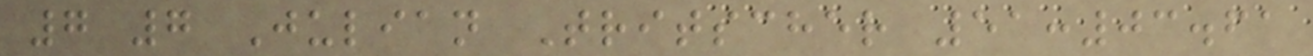7 7 Julian Tritscher 51:03.61
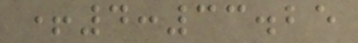+4:33.25
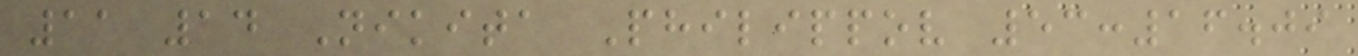11 14 Nikita Philippov 53:16.09
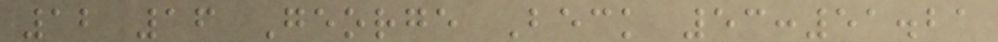12 16 George Beck 53:51.21
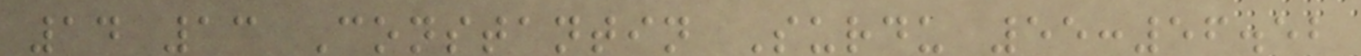14 13 Constantin Surdu 55:56.52
